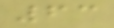63
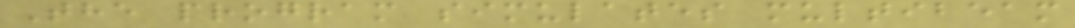The program simulates multibeam
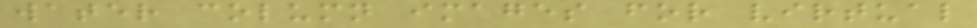water column images for virtual
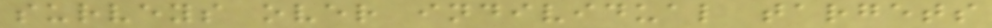surveys over individual targets
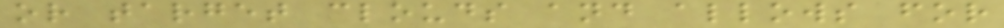or target clouds and allows for
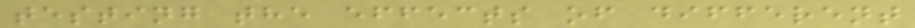testing the effects of different
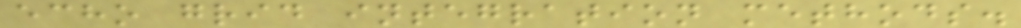echo grid integration methods.
